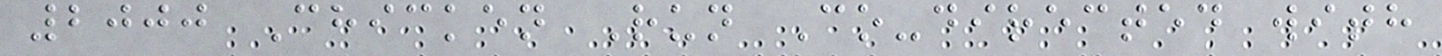2000 Chicken Run Co-directed with
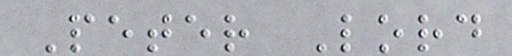Peter Lord
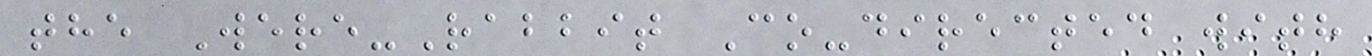the Were-Rabbit Co-directed with
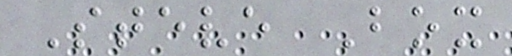Steve Box
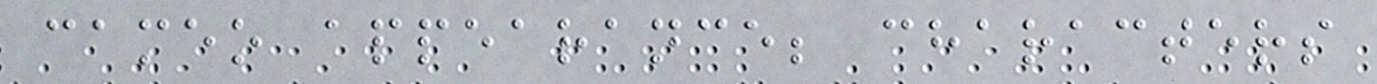cameo appearance; characters
